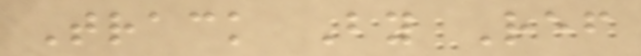Track By Ref
